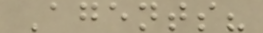Agents?
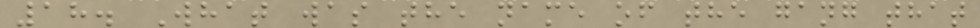18. What was the name of the gang that
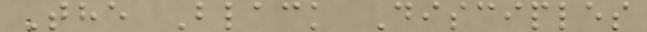The Black Disciples
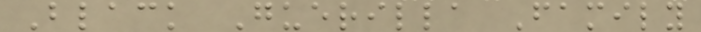Black Guerilla Family
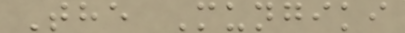The Mungiki
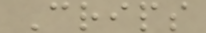Crips
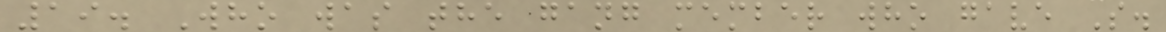19. Who was the gang member who gave S.
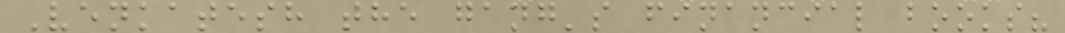Venkatesh the gang's financial books?
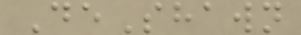DeShawn
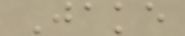Jake
